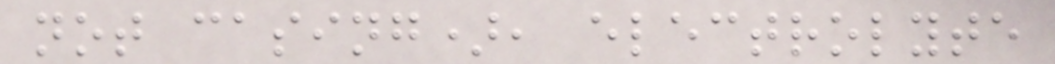not casing), electrolyte
